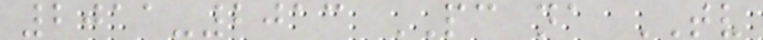2011-2013 PC na TV
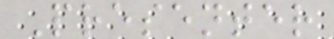Presenter
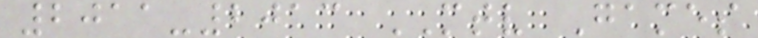2011-2013 MTV Games
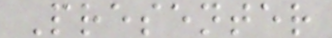Presenter
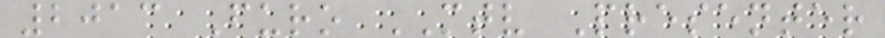2013 Furo MTV Presenter
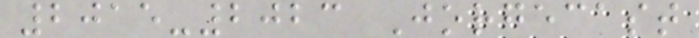2015-2023 Jorgecast
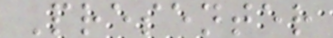Presenter
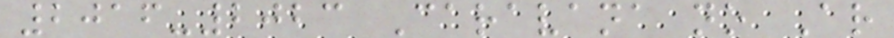2016-2023 Caravana no Ar
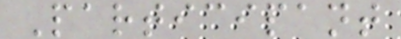Participant
